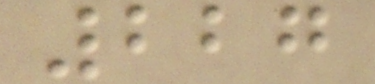227
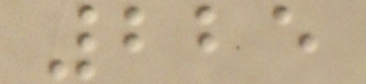225
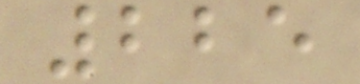225
